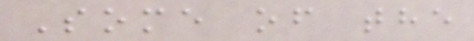Some of the
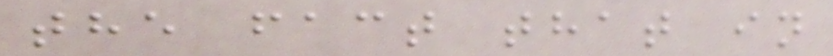the fact that in
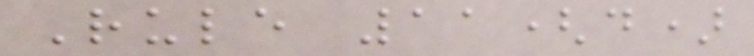Rule 11(d)
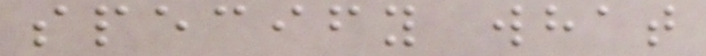specify what
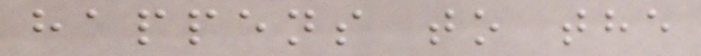happens to the
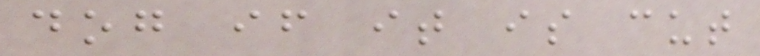dog if it is cut
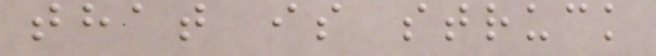that is struck
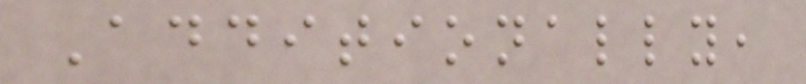Additionally,
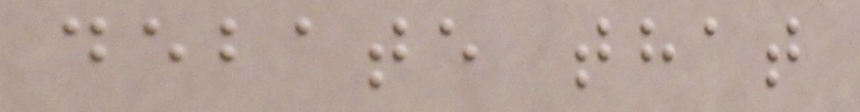debate that
